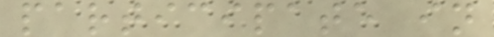participate in
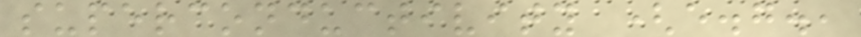superconductivity (e.g.,
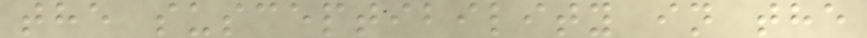the susceptibility in the
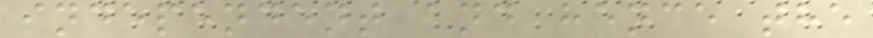independent and hence the
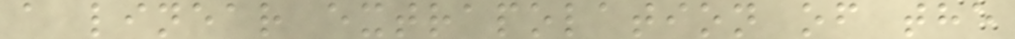a linear extrapolation of the
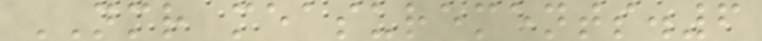NMR measurements.6
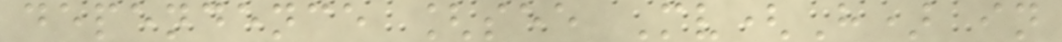dependence [see Mv(H) in
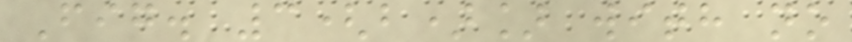Fig. 3(b)] with no
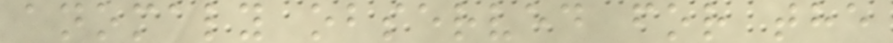anomaly observed for the
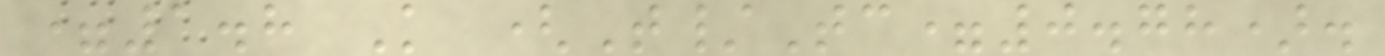=1.8 K (T/Tc=0.78).
